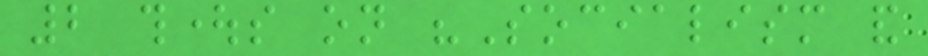2 thoughts on "Socialism and
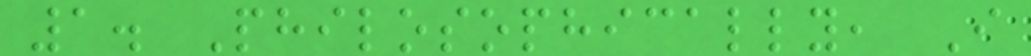1. Philosophically, I
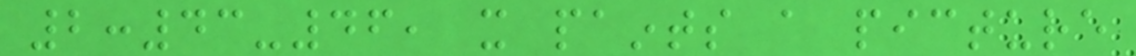2:43-46, it paints a picture
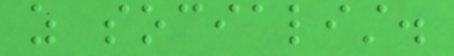as socialist.
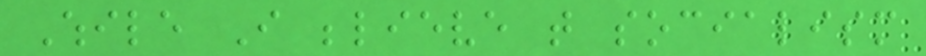While I believe that socialism
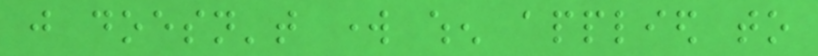just doesn't work when applied to
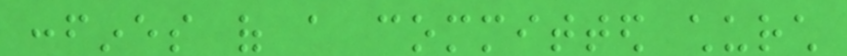confines of a committed church
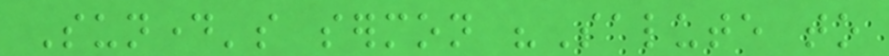Sunday's sermon "Salute to
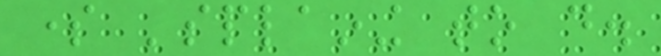some 'splaining to do.
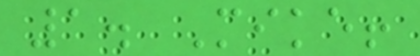1. Mike!
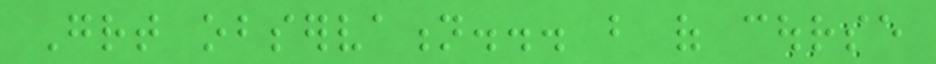Great observation... but of course
